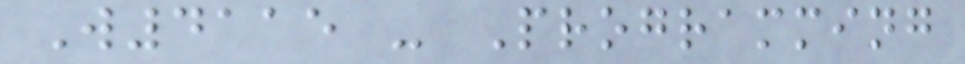W4115 - Programming
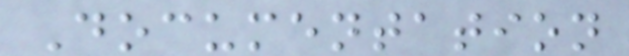Documentation
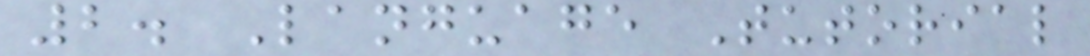2. Language Tutorial
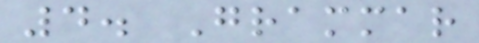4. Grammar
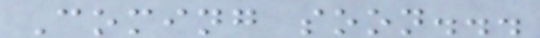Coming soon...
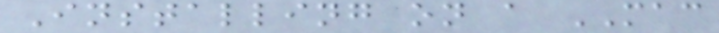Installing on a MAC
